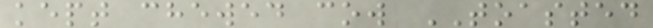kept chewed cow TOASTED
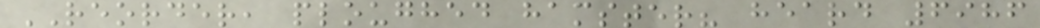REORDER, ploughed hamster? heard 6986
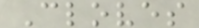Cloves
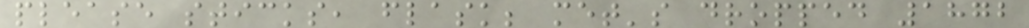please sticks, flask; met's dropped 1872
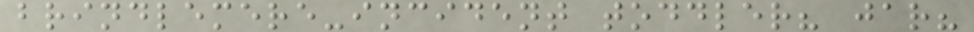brindlemere-incident toddler? jar?
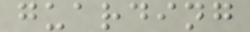guarding
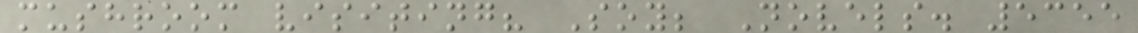mushroom visiting? Soy; Novels. 5355
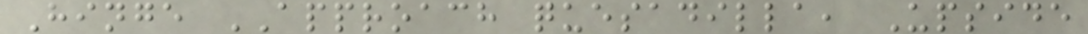Hinge APPROACH quesadilla, Upside
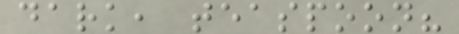dark, teaspoon?
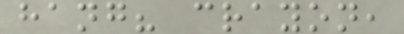hang? crayon,
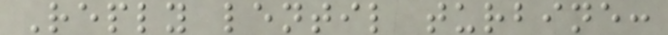Reply lentil turbine:
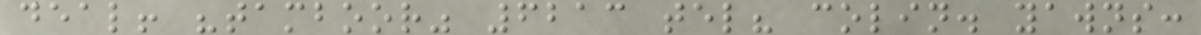deal! "tamboor" 6213 tel? colin. yawns:
